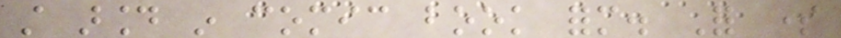still around in comic book form. For some
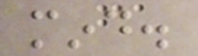mind.
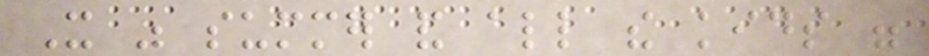It was summer and all the kids were
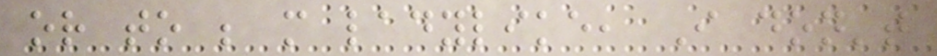or to be more ladylike, I don't
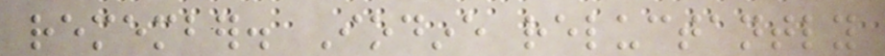remember. Iodine reluctantly
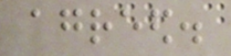agreed.
